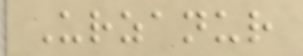Urzanur
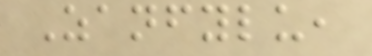Zanfylu,
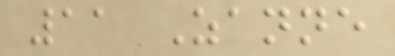11 Zanne
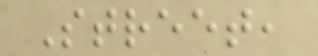Street,
